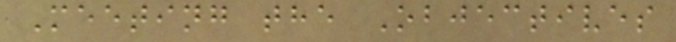Meeting the Objectives
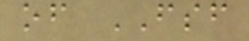of FSF
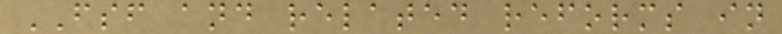FSF and related reforms in
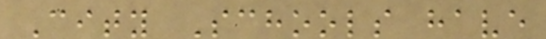City Schools have
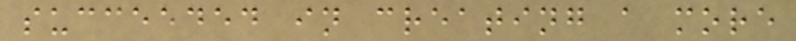succeeded in creating a more
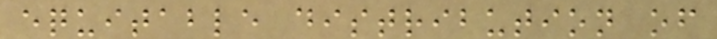equitable distribution of
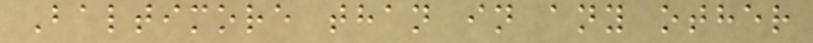Baltimore than in any other
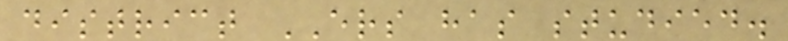district ERS has studied.
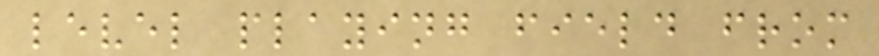level playing field from
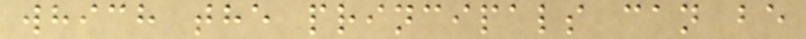which the principals can be
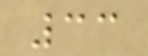33
